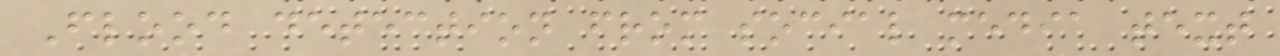Flood detection from social media text
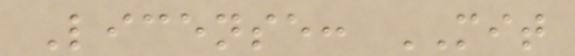License: MIT
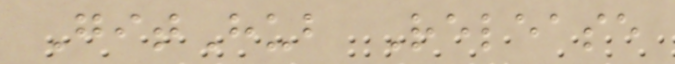GitHub Release
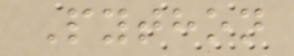Python
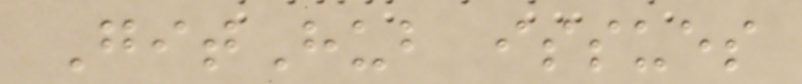GitHub issues
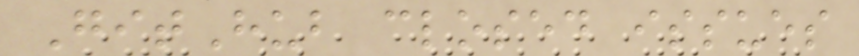GitHub closed issues
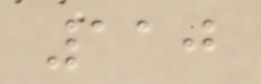110
